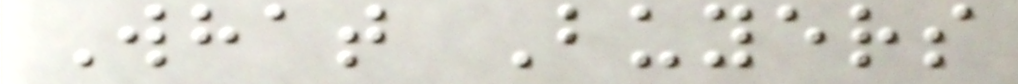What Buyers
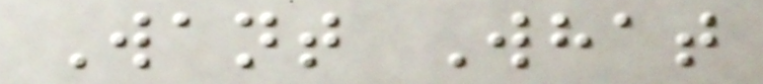Want What
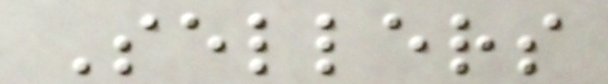Sellers
